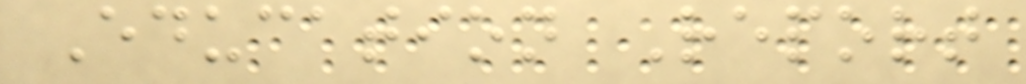Education Report
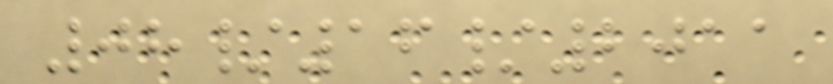08/16/2011
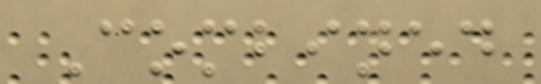Combined
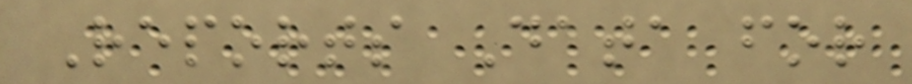Reports Data for
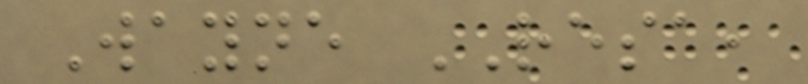Wayne RESA,
